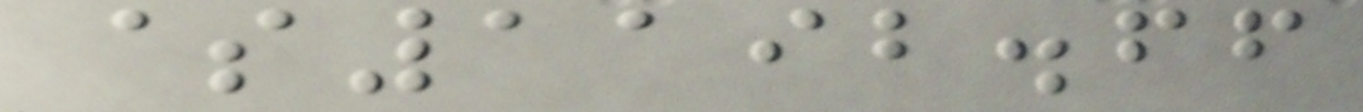$1192.66
